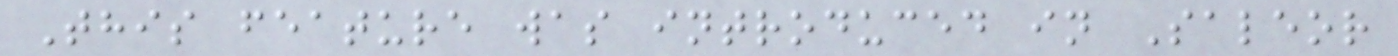This feature was introduced in Saleor
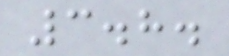3.8.
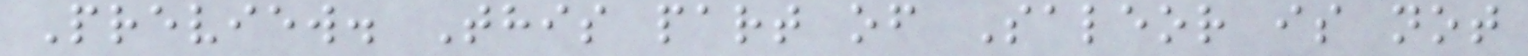Preview. This part of Saleor is not
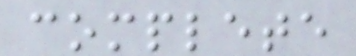complete
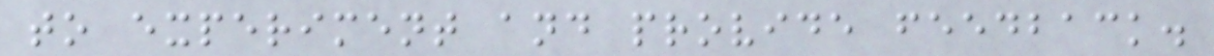to experiment and provide feedback.
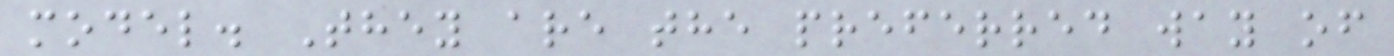model. They are the preferred way of
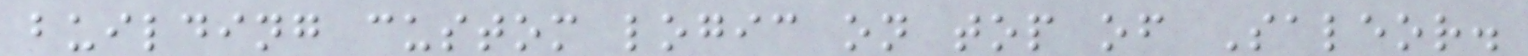building custom logic on top of Saleor.
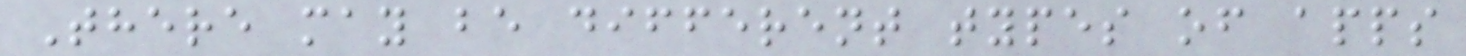There may be different types of apps
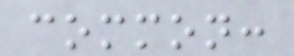common:
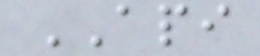API
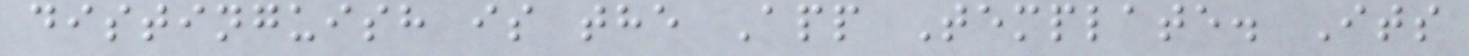distinguish is the App Template. Its
